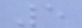5
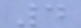4
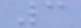3
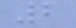2
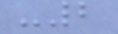-2
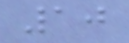10
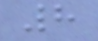8
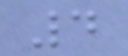4
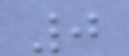0
